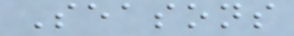Seasons
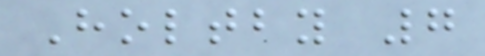Holtby 7
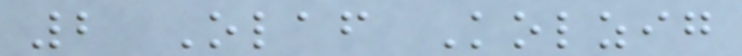2 Olaf Kolzig
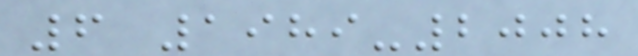6 1989-2008
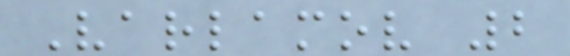Varlamov 2
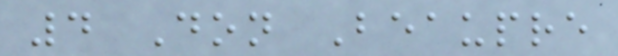4 Don Beaupre
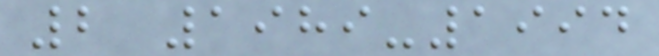2 1989-1994
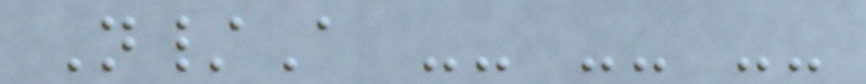N/A -- -- --
